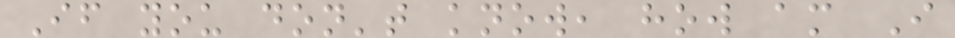If you don't know, how am I
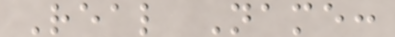Real Name:
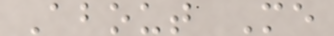About Me
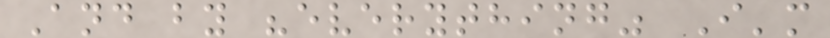And by "everything" I'm
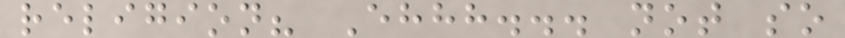religion? Ehhh... not so
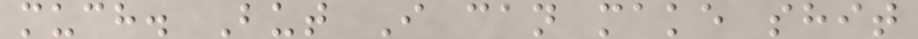much. But I can make shit
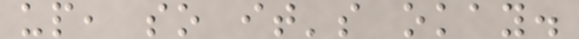up, so it's okay.
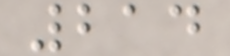214
